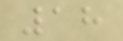18
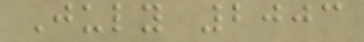July 2003
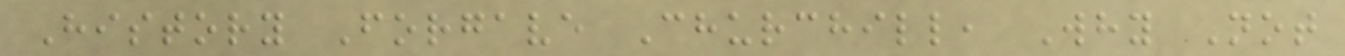History Forgave Churchill, Why Not
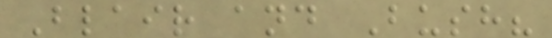Blair and Bush?
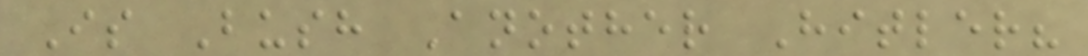Is Bush Another Hitler?
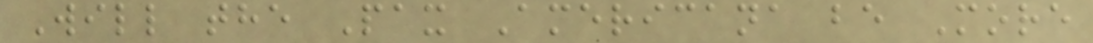Will the Pax Americana be More
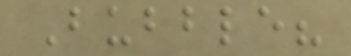Bubble?
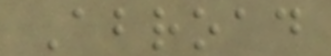Abroad
